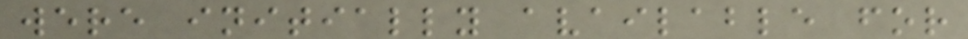were initially available for
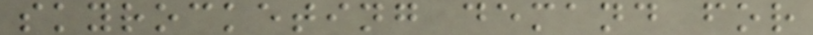skyrocketing demand for
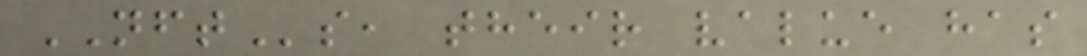NFTs, their value has
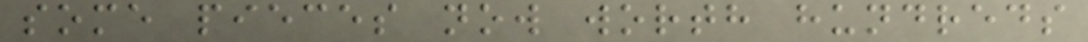some pieces now worth hundreds
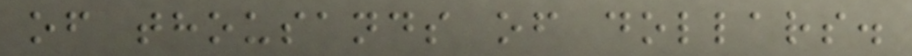of thousands of dollars.
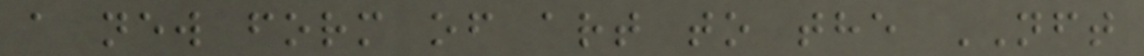a new form of art to the NFT
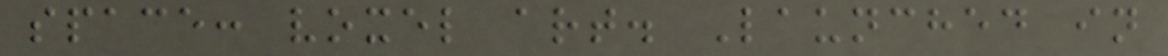space: voxel art. Launched in
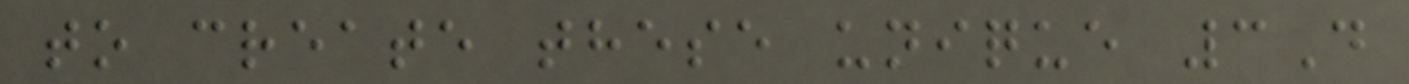to create these unique 3D
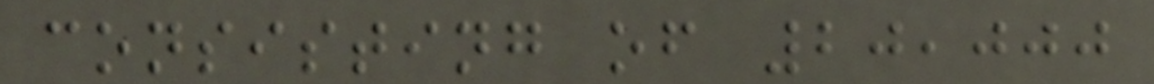consisting of 20,000
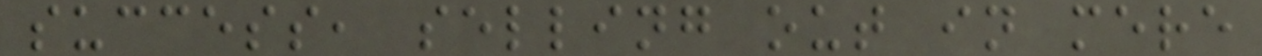success, selling out in mere
